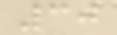30
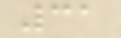31
